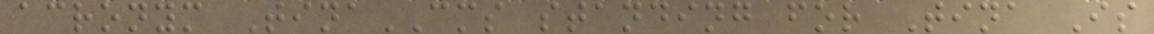acronym TinaCMS standing for Tina Is
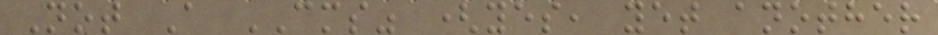Not A CMS" (yes, yet another
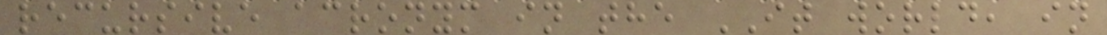recursive acronym in the IT world, in
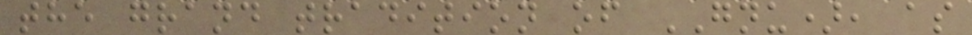the grand tradition of GNU), as
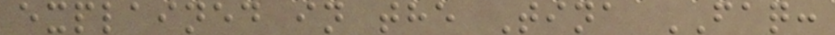explained in the Tina FAQ:
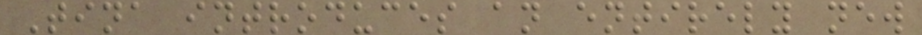Tina introduces an entirely new
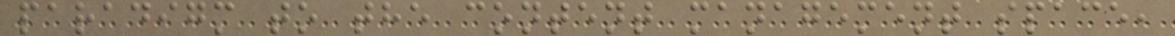paradigm to the content management space,
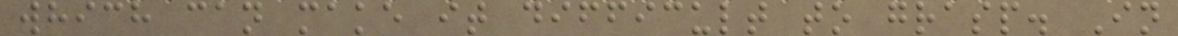which can make it difficult to grasp. In
